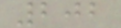202
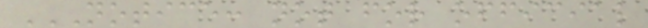NOTICE: NOT FOR OFFICIAL
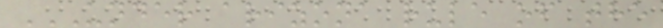UNDER ARIZONA RULE OF THE
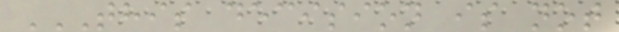THIS DECISION IS NOT
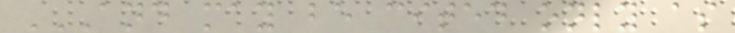AND MAY BE CITED ONLY AS
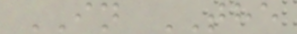IN THE
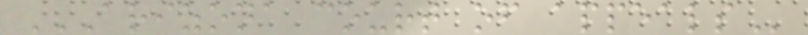ARIZONA COURT OF APPEALS
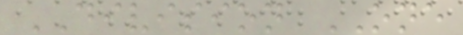DIVISION ONE
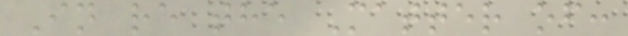In re the Matter of:
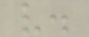v.
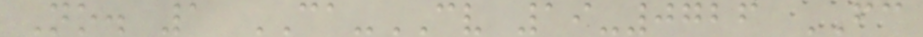No. 1 CA-CV 19-0726 FC
